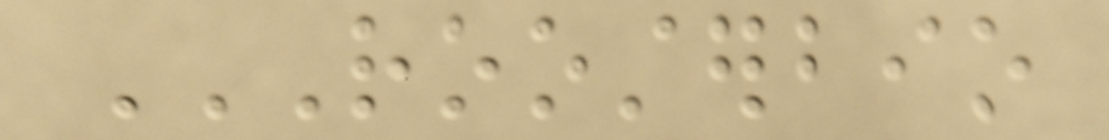ROOSTERBIO
